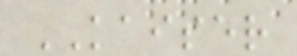KAISER
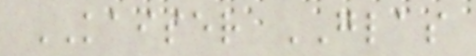KAISER GLAS
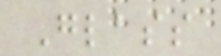Glass
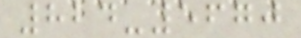824-5670
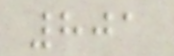801
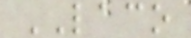LACO
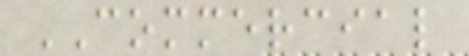COMMERCIAL
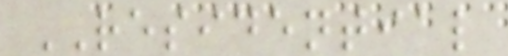RESIDENTIAL
